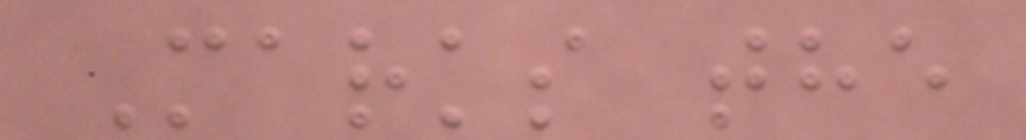Marks the
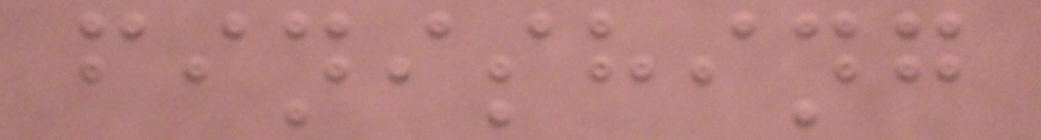finishing
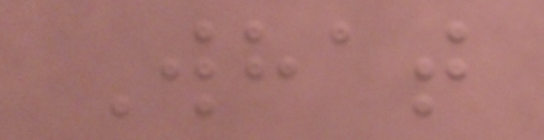What
